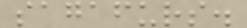sagafurs.
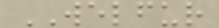WELFUR
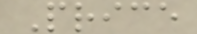Price
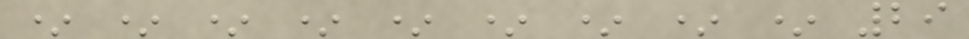* * * * * * * * * 29
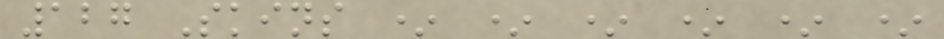127 Skins * * * * * *
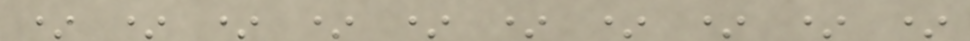* * * * * * * * * *
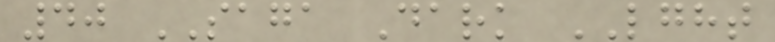40 SAGA Dark LGHT
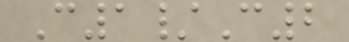C1/C2
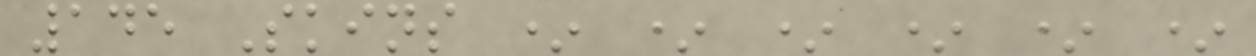145 Skins * * * * * *
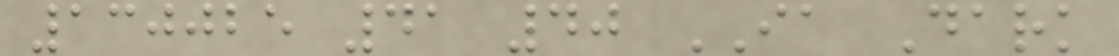130025 41 40 IA Dark
